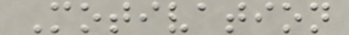Motivation
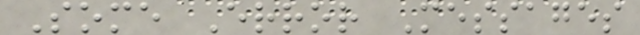Some Error Messages
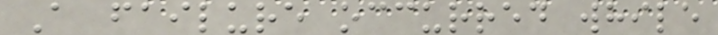A failure occurred while
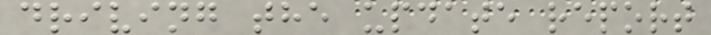driving the update report
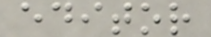editor
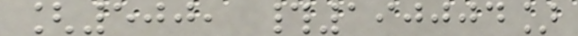[500, #190004]
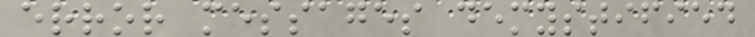error messages demystified
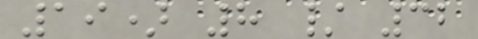19) 8 / 32
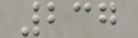237
